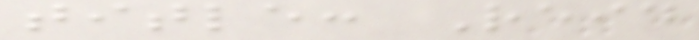title: Reid
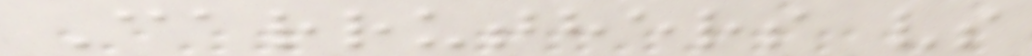Carruthers vs
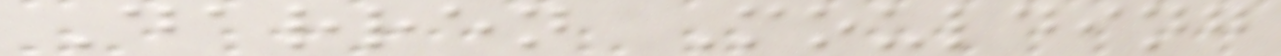Darren Moulding
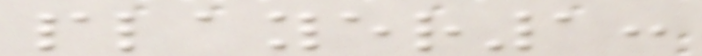player1:
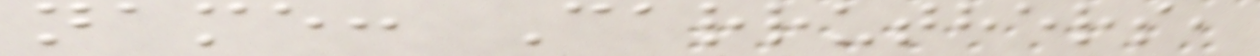name: Carruthers,
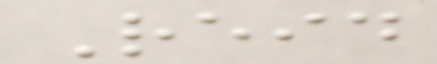Reid
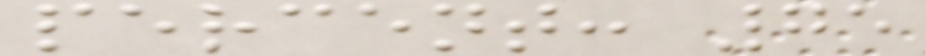percent: 75
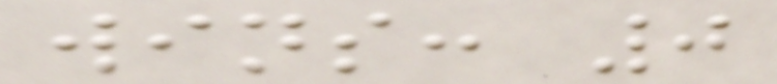wins: 0
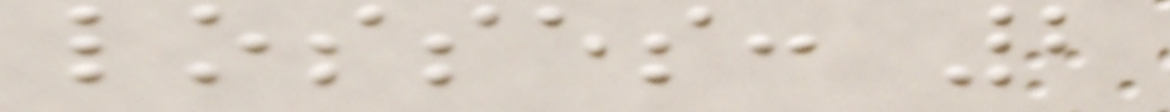losses: 2
